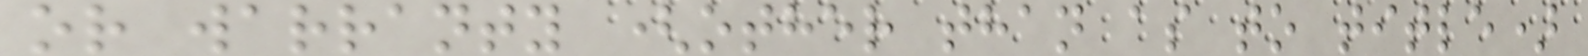or warranty (other than as to title)
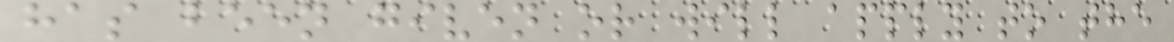has been given or will apply to the
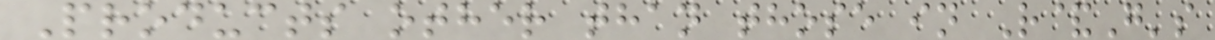Products other than those in R&G's
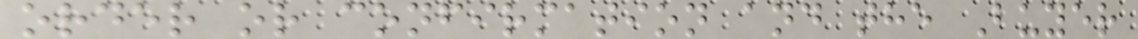order or confirmation and the Buyer
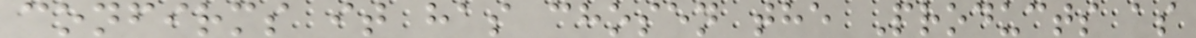confirms it has chosen the Products as
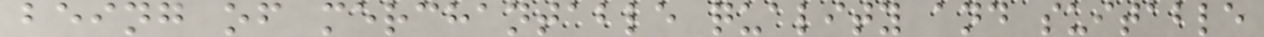being of merchantable quality and suitable
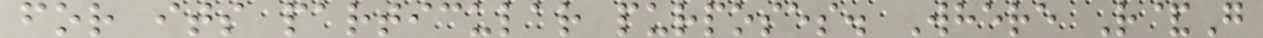for its particular purposes. Where R&G
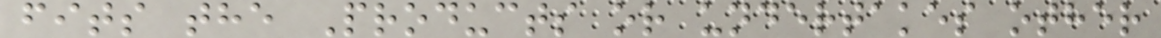fits the Products or undertakes other
